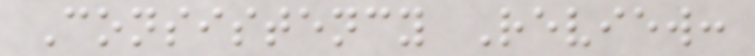Consistency Review:
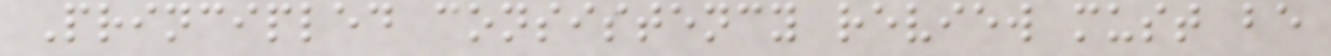Principled consistency review must be
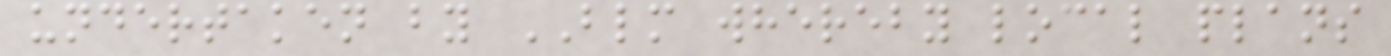undertaken by BLM whereby local plans
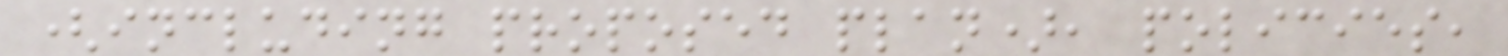(including proposed plan), policies,
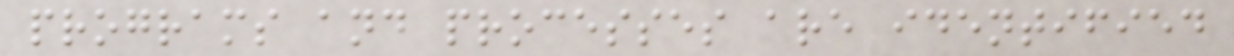programs and processes are identified
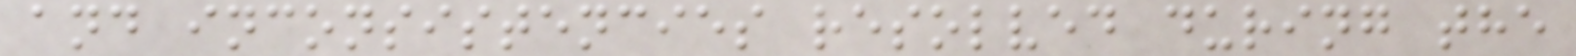and inconsistencies resolved during the
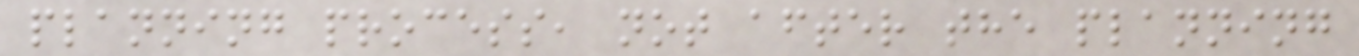planning process, not after the planning
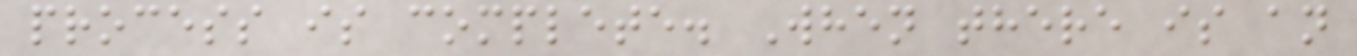process is complete. When there is an
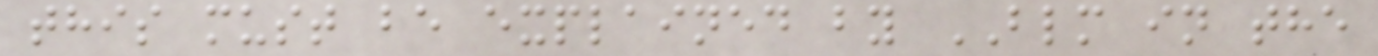this must be explained by BLM in the
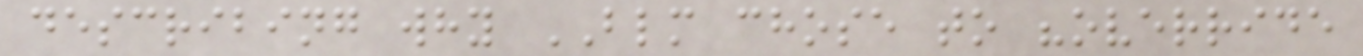describing why BLM chose to "override
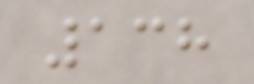138
